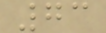73
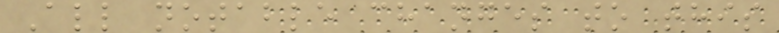All notable changes to this
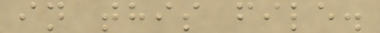in this file.
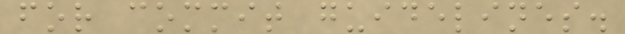for commit guidelines.
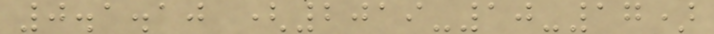0.1.10 (2019-10-17)
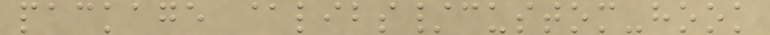package @libs/custom-hook
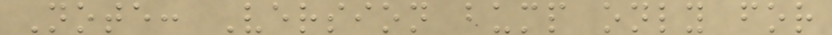Note: Version bump only for
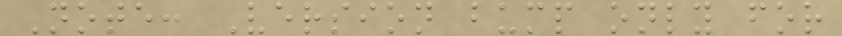Note: Version bump only for
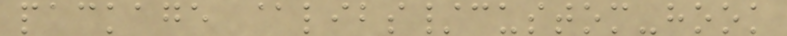package @libs/custom-hook
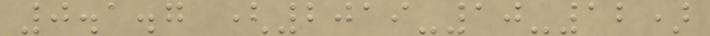0.1.7 (2019-10-12)
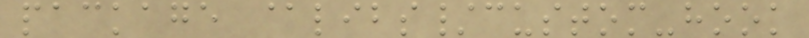package @libs/custom-hook
